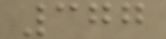377
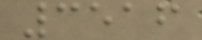3516
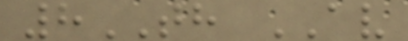8TH AV
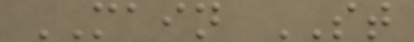MAIN ST
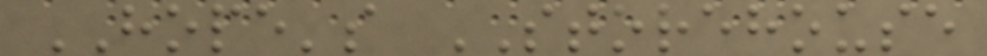HOPE's STOREHOUSE
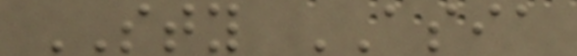STY ASIA
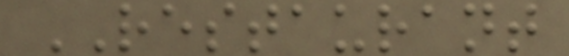RESTAURANT
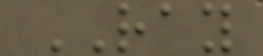RAY
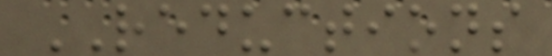REDUCTIONS
